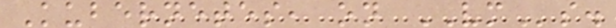Kubernetes, on VMs.
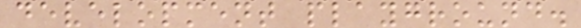development playground.
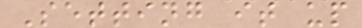Setting it up
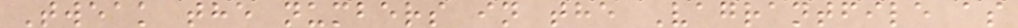Tweak the numbers in the Vagrantfile as
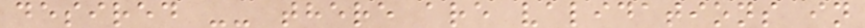desired -- there are validations in
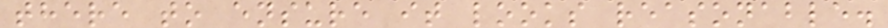there to ensure it looks reasonable.
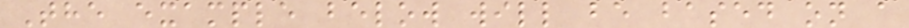The example below will be based on a
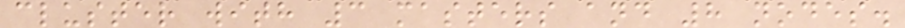cluster with 3 masters and 8 nodes.
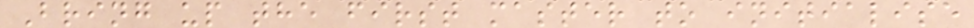Bring up the first master to initialise
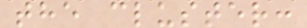the cluster:
